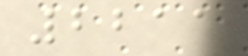2211
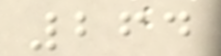264
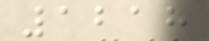1218
